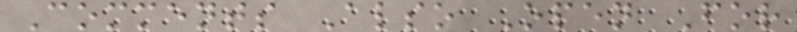Comments Also Open For
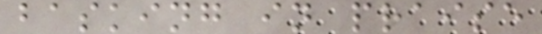basking in praise
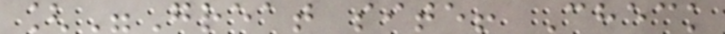["Great site! Check
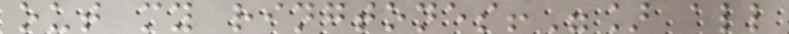out my ringtones!"] all
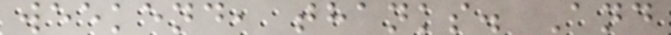weekend, thanks. And
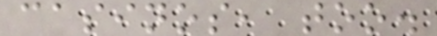casinos, too.
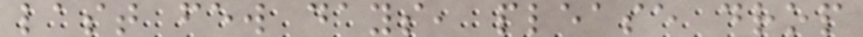last few days, please drop
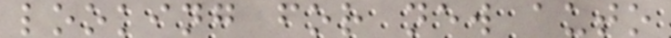looking for new auto
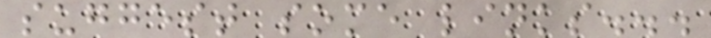suggest some links...
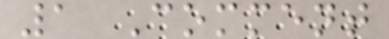1 Comment
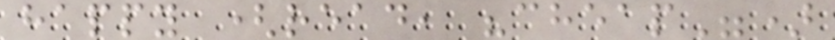happy (read, "cheap")
